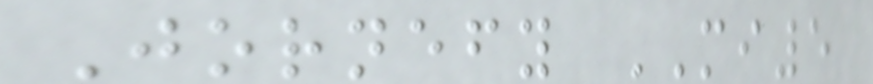Jornefy MI5
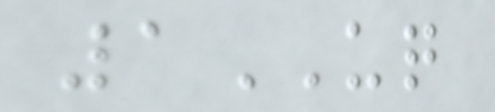1UQ
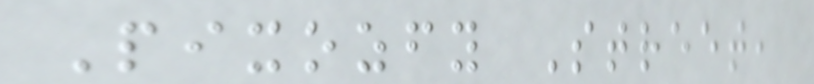Pixozfy Street,
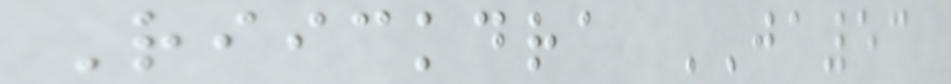Riickdra JA53
